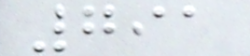791
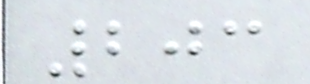203
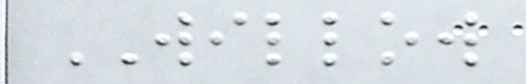WILLOW
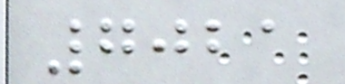7021
